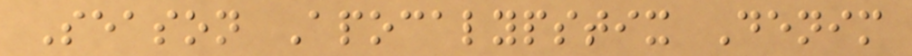Season Apocalypstix Denim
